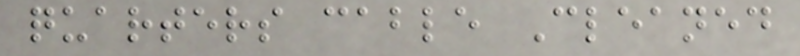quarters cable Cleaned
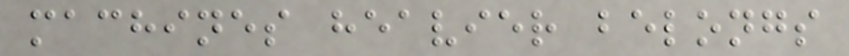machines heavier belongs
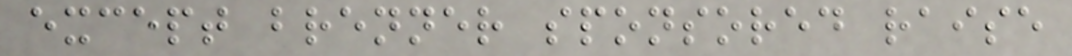except brenner sponsored raise
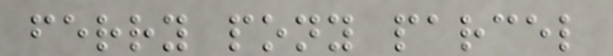ferry pony parcel
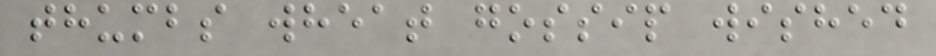thumbs wheat gossip wished
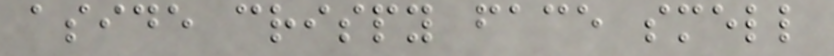aside crispy face smell
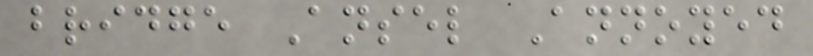bridge Ansel Annoyed
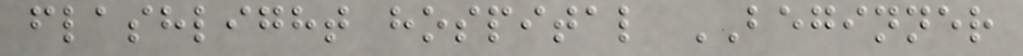flashlight hospital BEGINNER
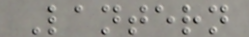Lantern
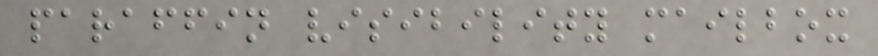paraffin visibility mailbox
